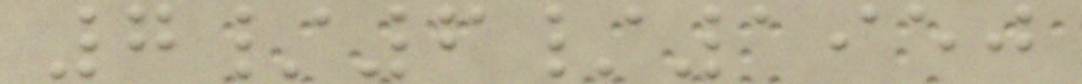7/6/1950
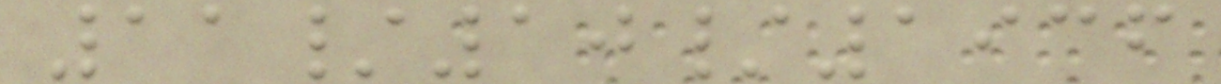11/10/1936
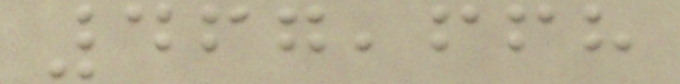467,668
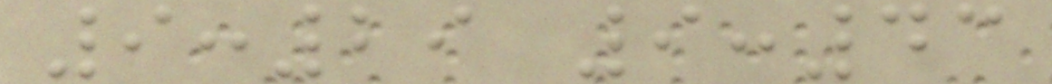9:29 9:43
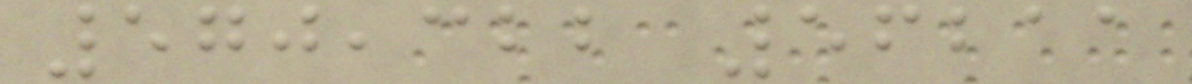570,322 56211
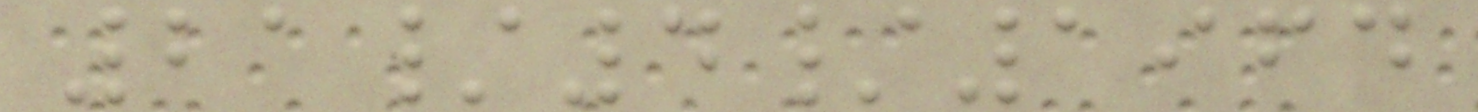21/4/1964
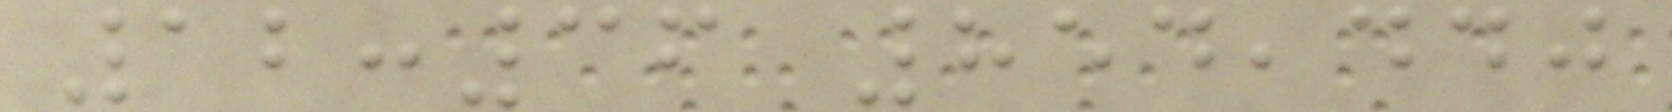12:36 854,440
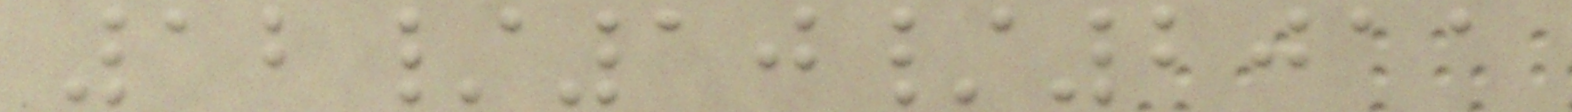12/10/2011
